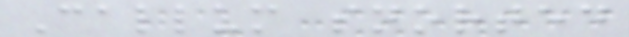Callum snorted
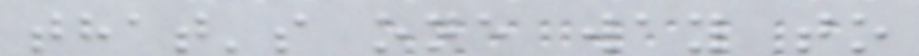that's one way to
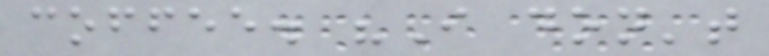coffee. "I don't
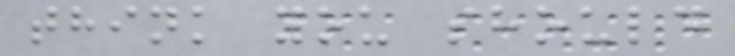think you should
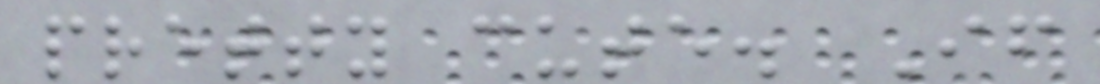pretty cute. If
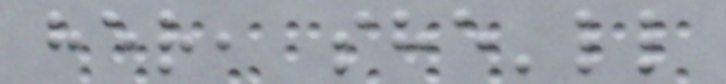her, she'll
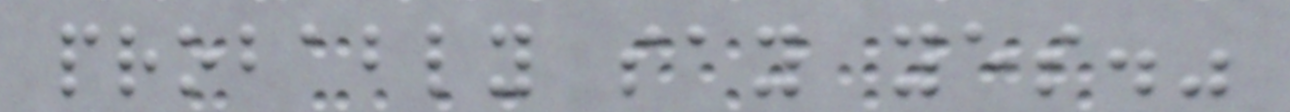probably say yes."
